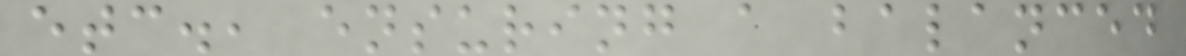etc., ensuring a balanced
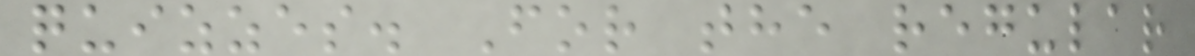quizzes. For the regular
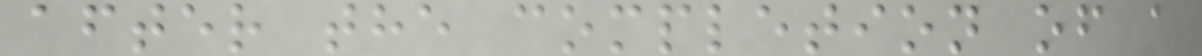after the completion of a
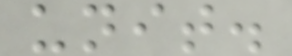unit.
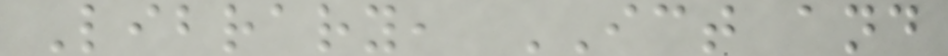Library, ICT and
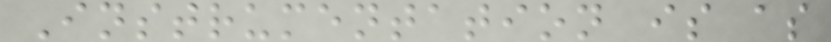Instrumentation is as
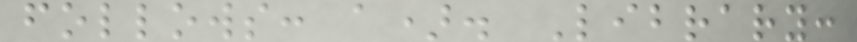follows: a). Library:
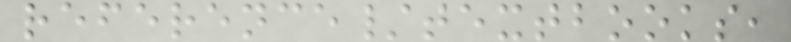reference/textbooks,
